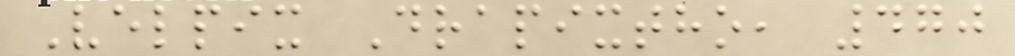Velpix Drapixtho, 470
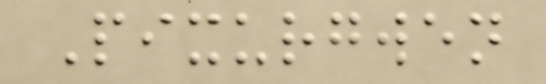Pixurgwen
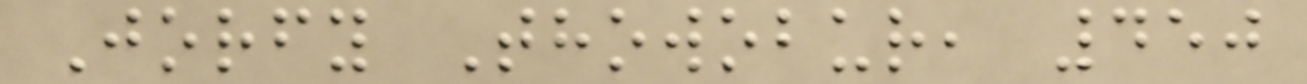Jorfy Thowobur, 450
